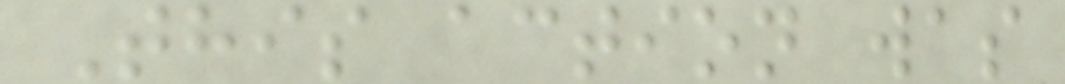This action was
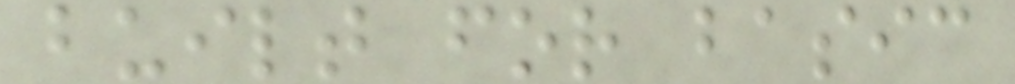built for basic
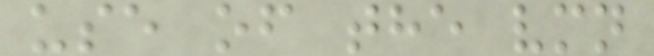use of the vmn
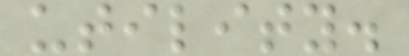utility.
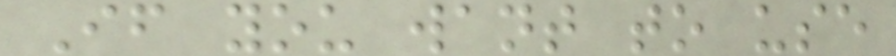If you want to use
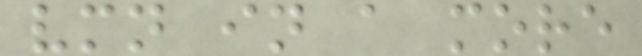vmn in a more
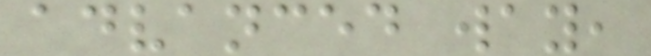advanced way,
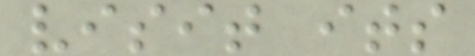visit its
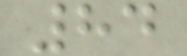84
